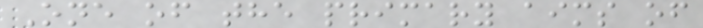One of the primary aims of
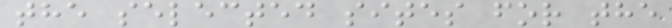the selected sites for the
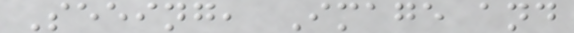Seeing, Image and
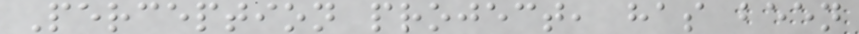Perception project, has been
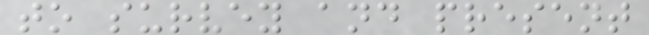to survey and present
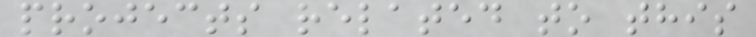projects related to this
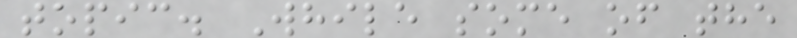topic. While some of the
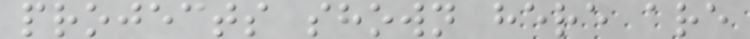projects shown here are
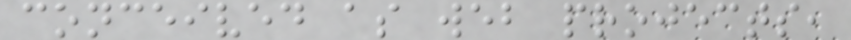conceived as web projects,
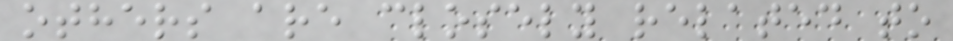others are closely related to
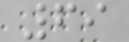69
